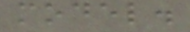model.
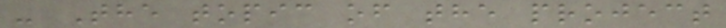- The topic of the project
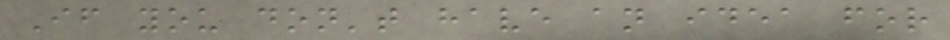If you don't have an idea for
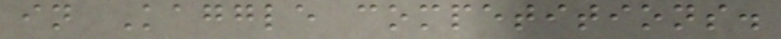in Kaggle competitions.
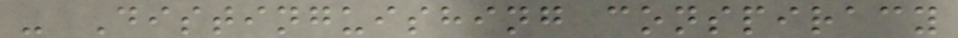- Distinguishing conspiracy
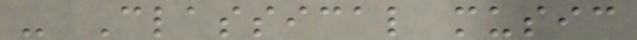- Classical music
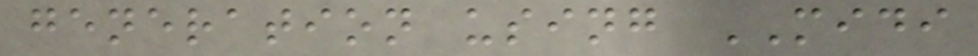generation using MIDI
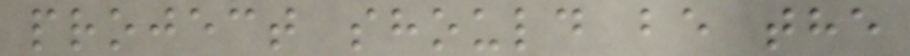project should be the
